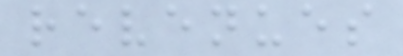revenues
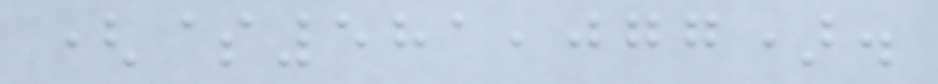($581,077).
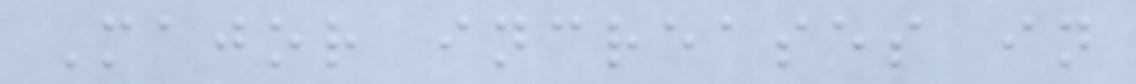Major increases in
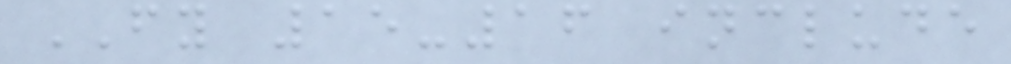FY 15-16 include
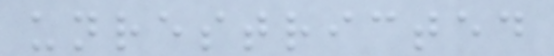unrestricted
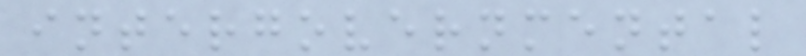intergovernmental
